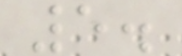5.
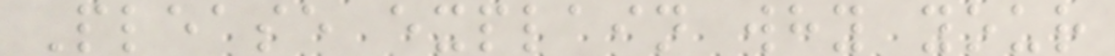Please explain why your
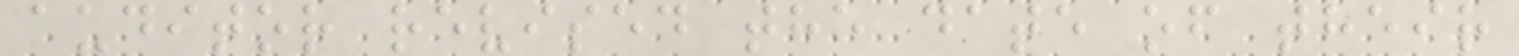auditor revised the date of their
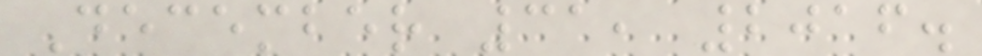December 31, 2016.
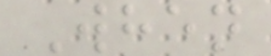When
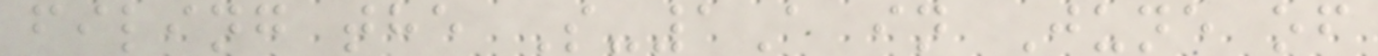filing the S-1A in June of
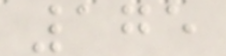175
